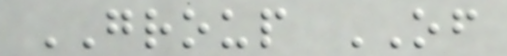GROUP OF
